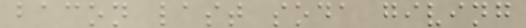bacon last soda giving
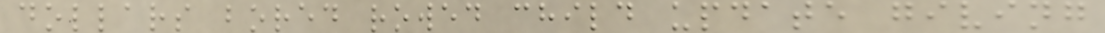dollars bored rowed child update giving
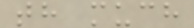th much
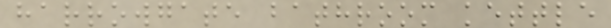harrowgate bathroom kettle
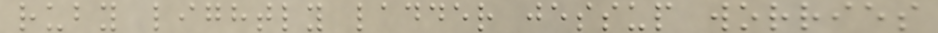ruby lightly ladder jessup worries
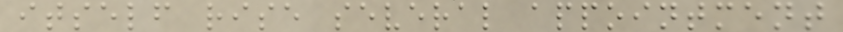itself rise several appointment
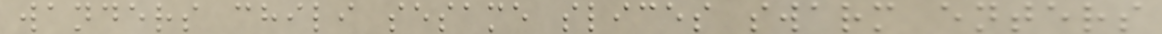wanders chili sesame slices swarm enters
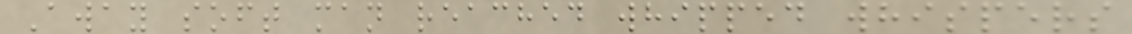Away soft man reached whipped whispers
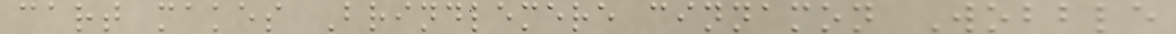cart makes Brindlemere cinnamon Wobble
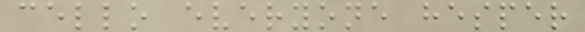cello everyone hesper
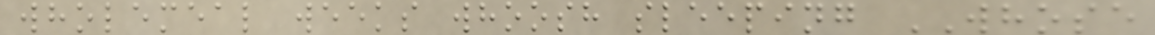wholemeal weeks whoosh sleeping WHOSE
